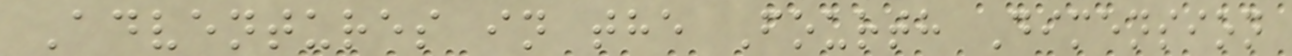Adventures in the Fourth Dimension
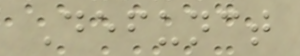Defunct
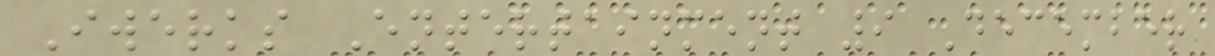Iwerks Entertainment 9 December
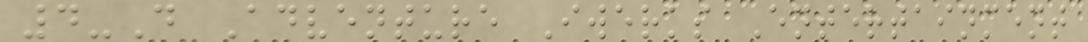4-D Adventure Iwerks Entertainment
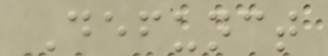Defunct
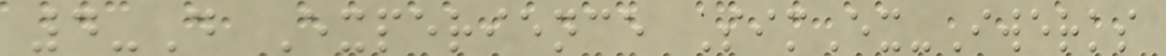4-D Experience SimEx-Iwerks
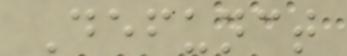Defunct
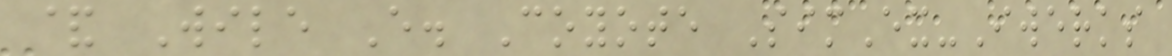& Wile E. Coyote SimEx-Iwerks
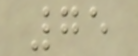75
